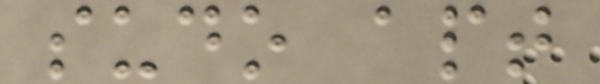sudo apt
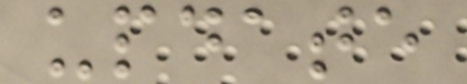update
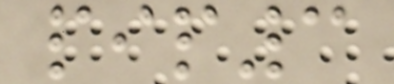pip3
